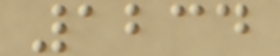1234
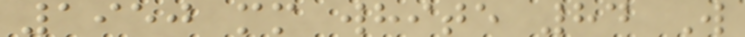1950 mm white 84 W
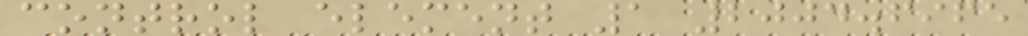control element 1 2004.6965
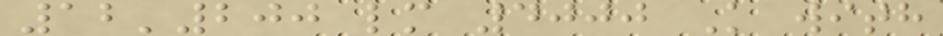12'200 lm 4000 K with
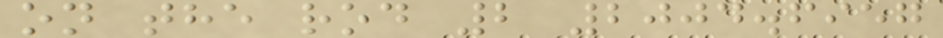on the rod 2 2004.6957
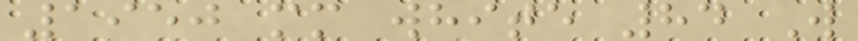1950 mm white 84 W
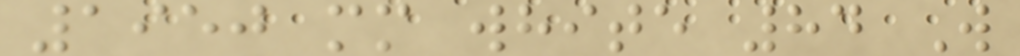1950 mm white 84 W
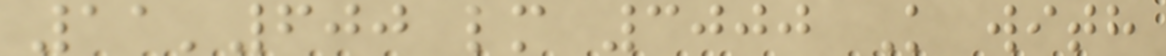11'600 lm 3000 K with
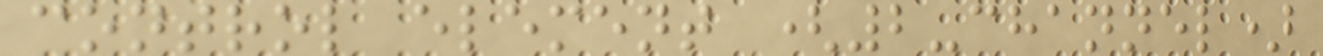control element (2-channel)
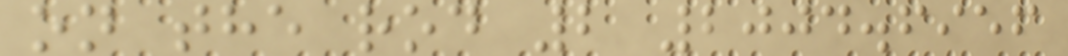on the rod 2 2004.6956
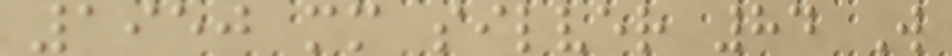1950 mm silver 84 W
